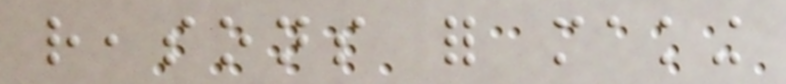reasons for making
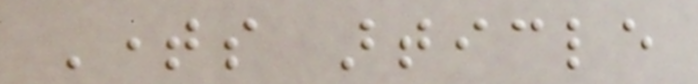Times article
